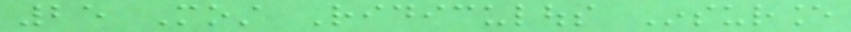25 Most Ridiculous Insurance
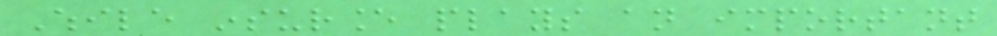While insurance plays an important
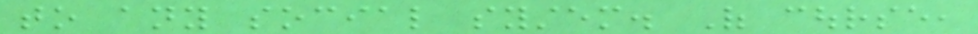to any social system. Of course,
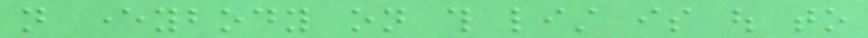not everybody on this list is out to
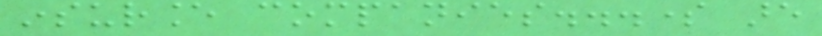insurance companies...some are
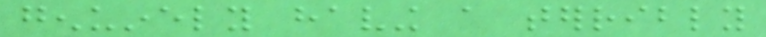genuinely having a terribly
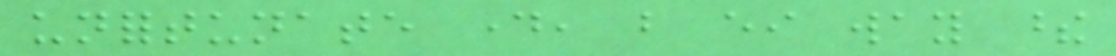unfortunate day, but either way these
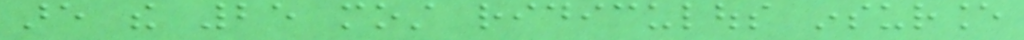are the 25 most ridiculous insurance
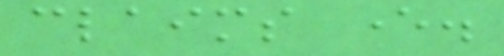claims ever.
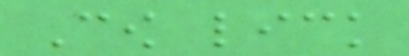Cow lick
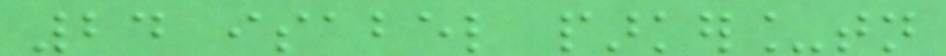24 isabel parker_tn
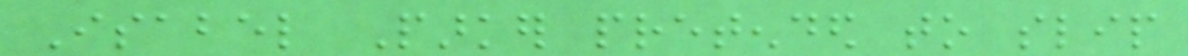Isabel Parker pretended to slip
